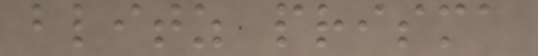blitz prisma
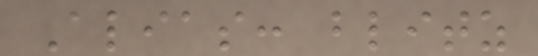Alias: blitz
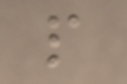p
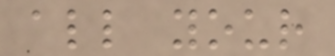all your
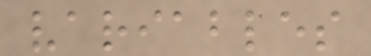variables
